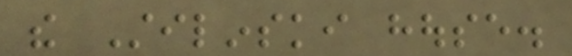the Stilinski house.
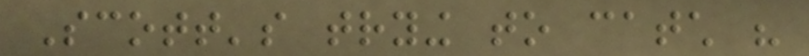Scott's trying to catch his
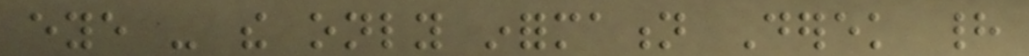eye - the only information Derek had
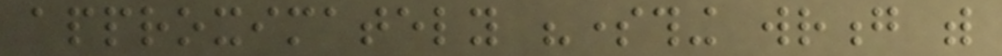approximately "something wrong with
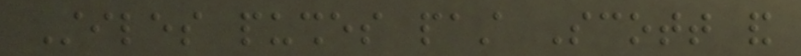Stiles pushes past Scott and
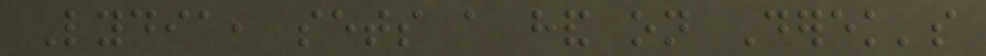Lydia, sets a hand on Derek's
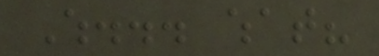Which... what?
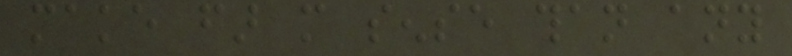make far more sense than any
